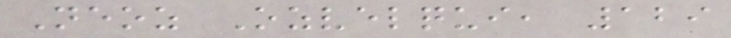Neoz Ozvelqui, 129
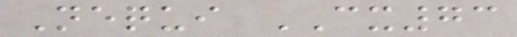Nequi CX73
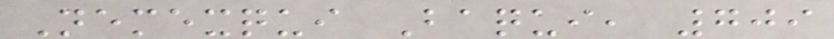Nemexqui Baqui, 709
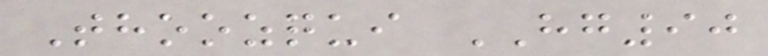Thoozqui HG90
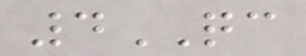4QC
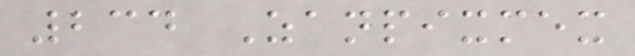234 Zanpixmex
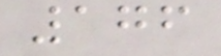176
